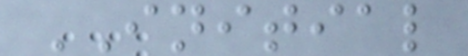INITIAL
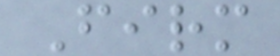Firm
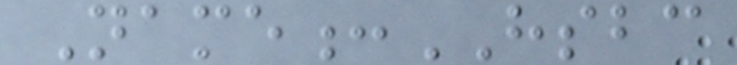Name:HSBC
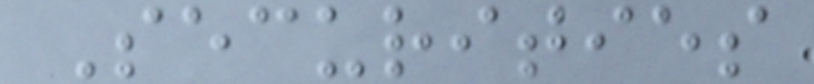Securities
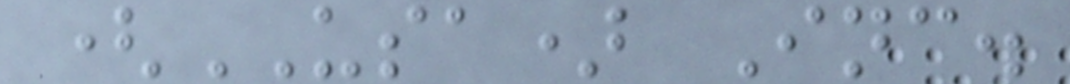(USA) Inc.
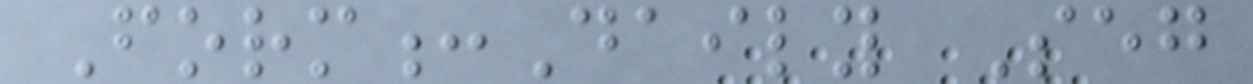Form:Daily Seg
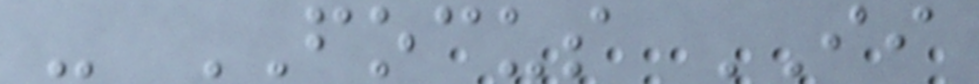- FOCUS II
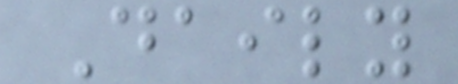Daily
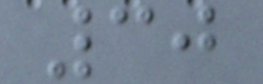30
